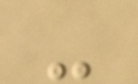-
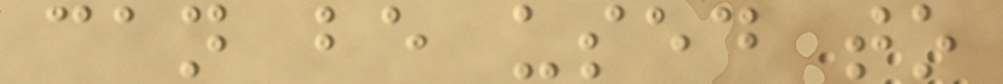can be used to
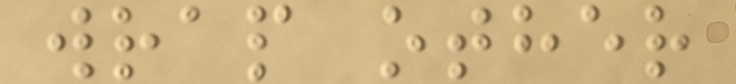wrap other
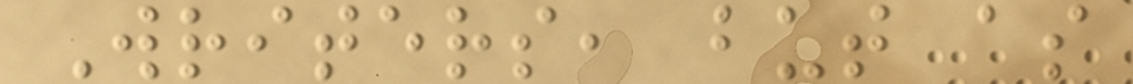Writers, but as
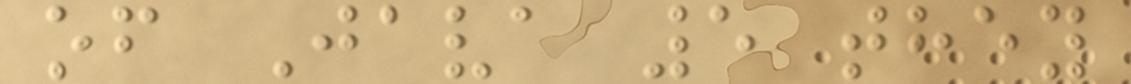of Java 5 they
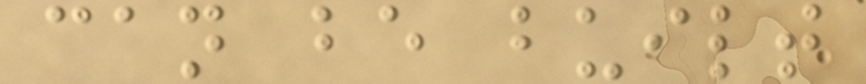can be built
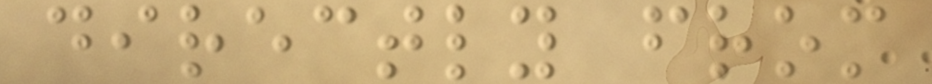directly from
